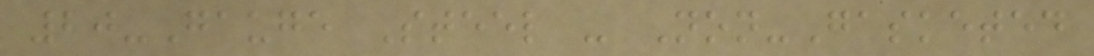20-Gauge Steel - Non-Gasketed
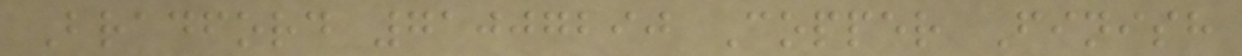Bradford 71007290 Copper Finish
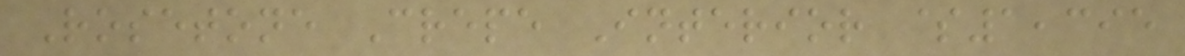Rosetone Crepe Interior $1,395
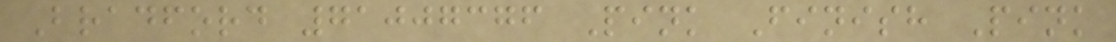Bradford 71007376 Pink Finish Pink
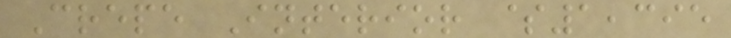Crepe Interior $1,395
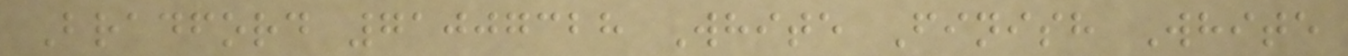Bradford 71007328 White Finish White
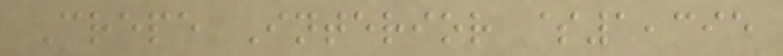Crepe Interior $1,395
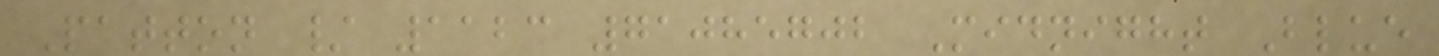Patton / 1123 71085702 Midnight Blue
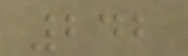242
